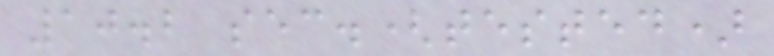10.2 sec.(tested)
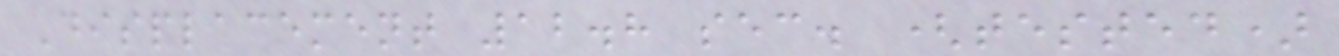Displacement 12.8 sec. (tested)
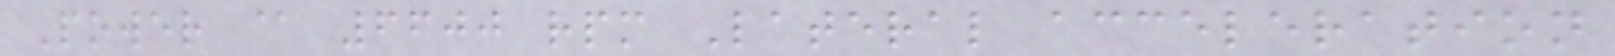Power @ 6600 rpm Lateral acceleration
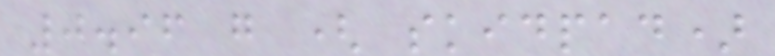0.96 g ( skidpad)
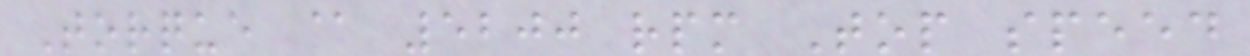Torque @ 5200 rpm Top speed
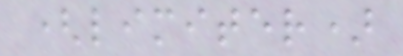(limiter)
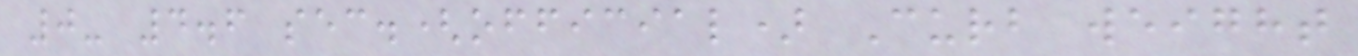0- 4.6 sec.(official) Curb weight
